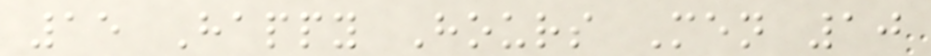15 Happy Hours Men 10
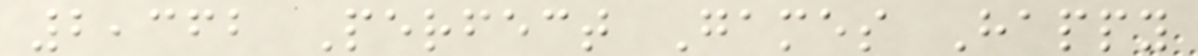2,362 Perfect Games Happy
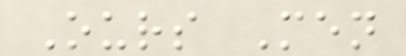Ours Men
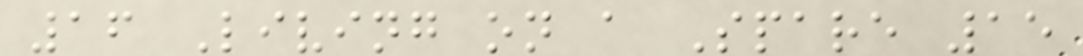16 Living on a Spare 15
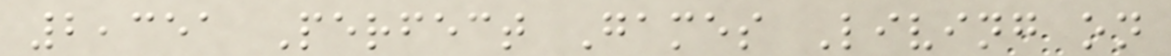2,351 Perfect Games Living on
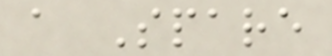a Spare
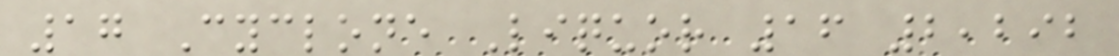17 Cyclone Liquor 16 2,292
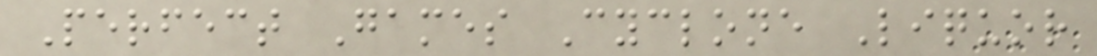Perfect Games Cyclone Liquor
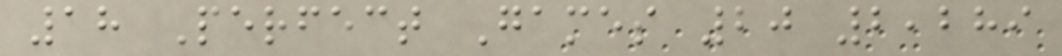18 Perfect Games 20 2,289
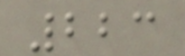223
